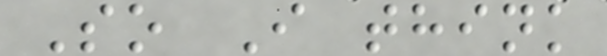So I think
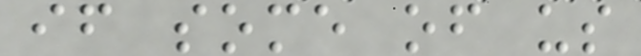if some of us
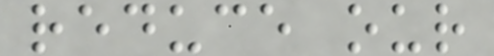reduce our
